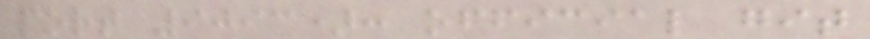port 9093): official git
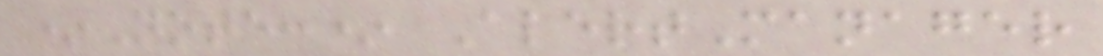*Note:* AlertManager
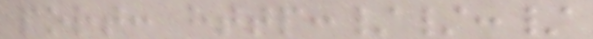port: http://:/
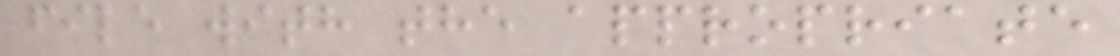file with the appropriate
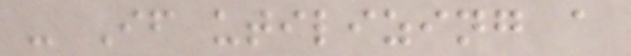- If utilizing a
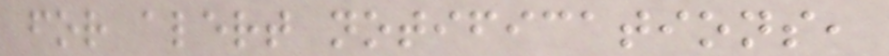for alert notifications,
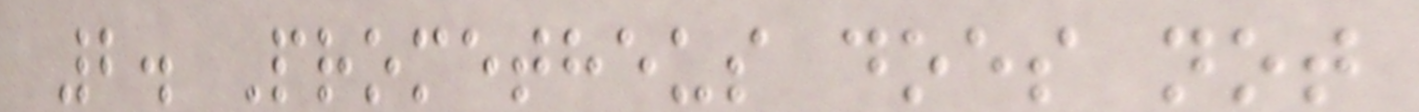2. Prometheus does not
